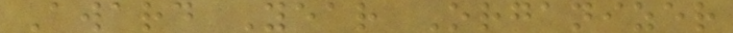Award Year Organizer
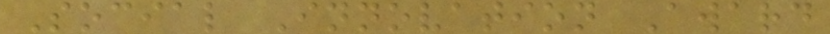Social Innovation Award
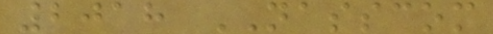2018 NASSCOM
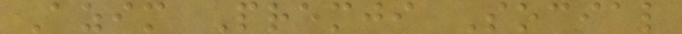Azim Premji Social
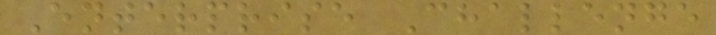Enterprise Challenge
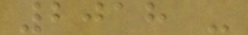2018 -
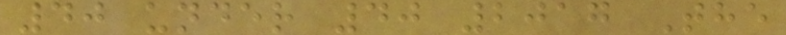40 under 40 2017 The
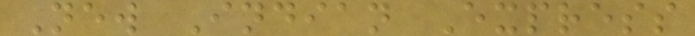New Indian Express
